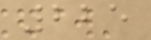225
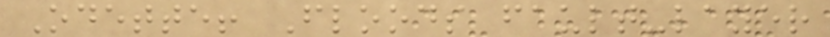Odette! Floods fault-layer
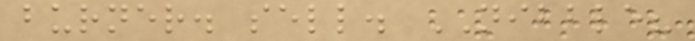burner. sell. NIBBLE?
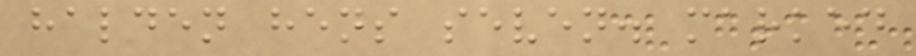halden hens seven. marked
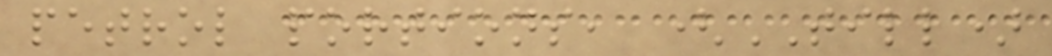petrol portions, (TILL)
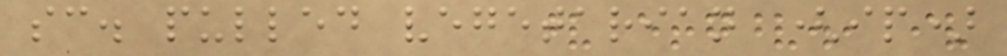sc. pulled vegetarian (ip)
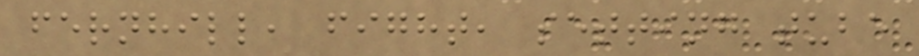fernhill, fight, setting tube
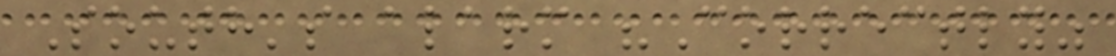South's alarm "Correctly"
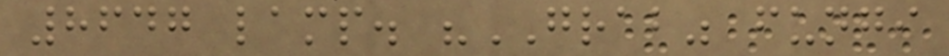8647 lamp. "GRAB" fungi
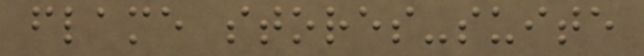flame stores-suite
